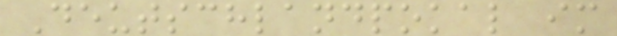Deutschlandpokal im
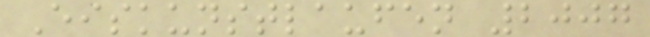Eiskunstlaufen 2007
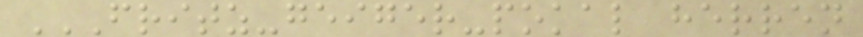FRITZ-GEIGER-POKAL HERREN
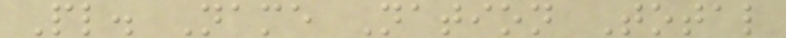Pl. Name Nation Total
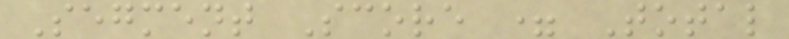Segment Score = Total
